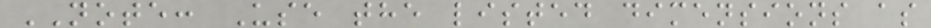NOTE: Use the listed dimensions as
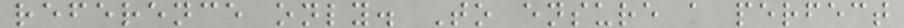reference only. To ensure a perfect
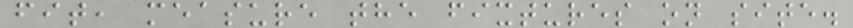fit, measure the fixtures on site.
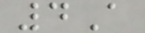4A
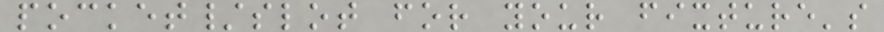pocket/slot for your fixture's
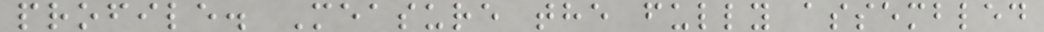profile. Measure the fully assembled
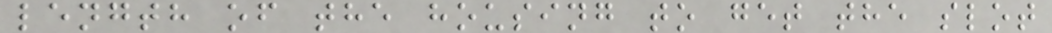length of the housing to get the slot
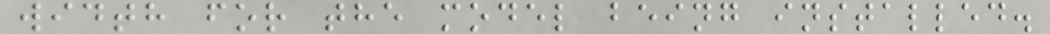width for the model being installed.
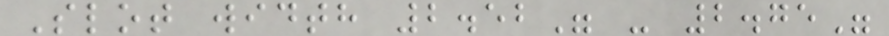Slot width 2.52" - 2.75"
